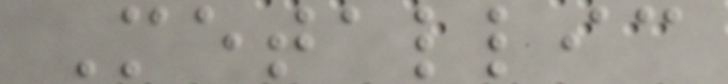Metallic
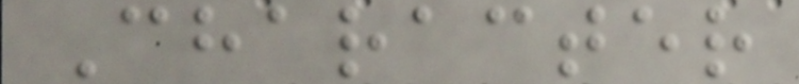Character
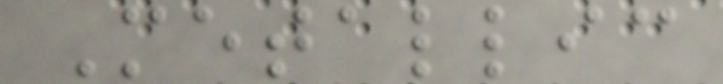Metallic
